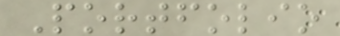Portfolio
